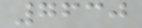7630
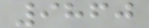9860
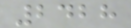2428
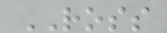ROSS
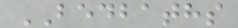BEDBATHS
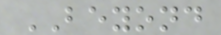BEYOND
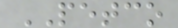PETCO
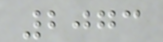2073
